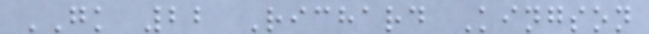GK 22 Richard Kingson
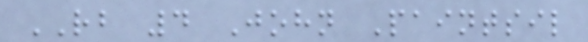RB 4 John Paintsil
